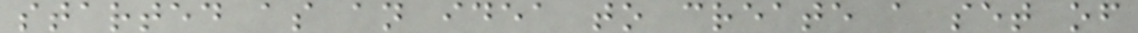started as an idea to create a set of
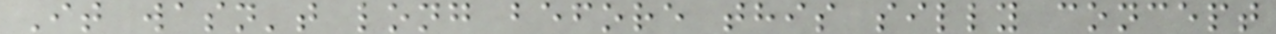It wasn't long before this silly concept
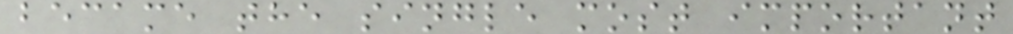became the single most important
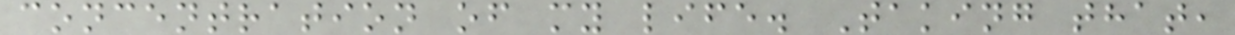concentration of my life. Taking that,
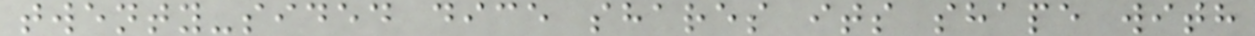twenty-sided dice shares its shape with
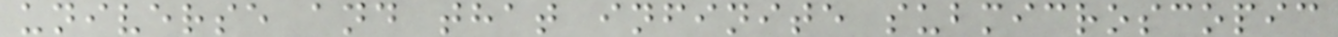universe and that infinite submicroscopic
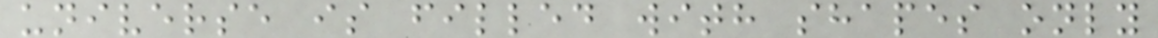universe is filled with shapes only
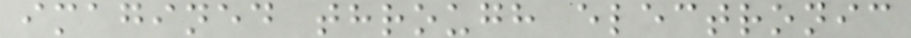imagined through electronic
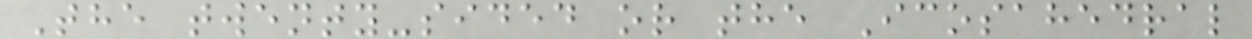The twenty-sided or the Icosahedral
